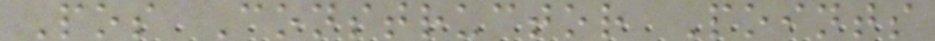Pos Constructor Points
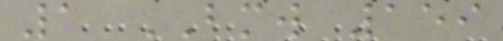1 BMW 159
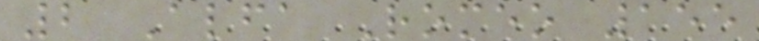2 Alfa Romeo 155
